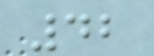42
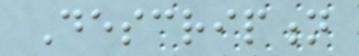Description
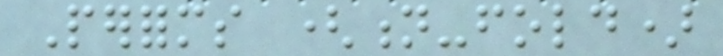Performs (n-fold)
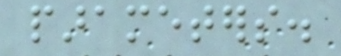parameters.
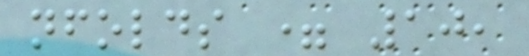nfolds = 10,
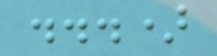...)
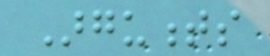Arguments
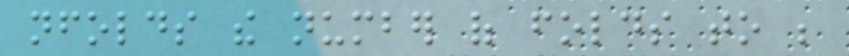nfolds the number of folds to be
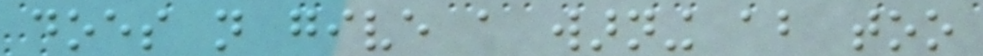does not give a warning about too
